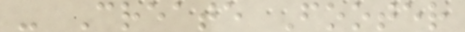- Create Footer
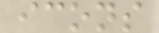icons
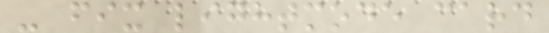- fix lightmode card
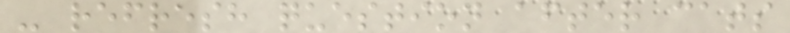- refresh question after cats
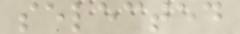selected
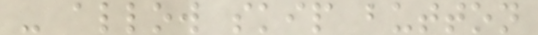- allow skip button
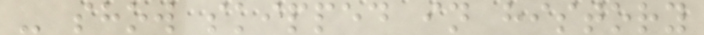- show skipped in history
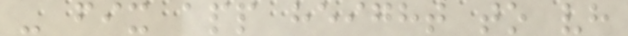- fix app height to vh
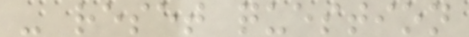- reset question
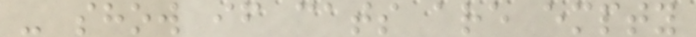- show if cats are empty
